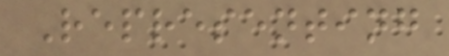Representing
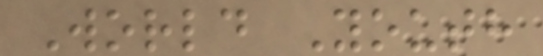World Youth
